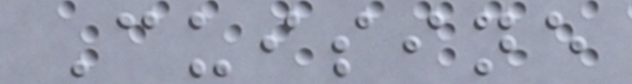Cuisine
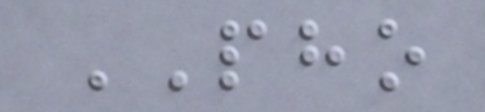PHO
